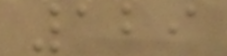129
